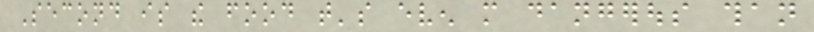Second is the food that's even more dangerous than
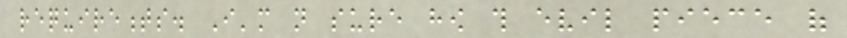requirements. I'm not sure how this evil piece of
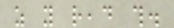as you read this.
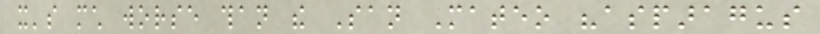it's much worse than the San Mateo "asparagus
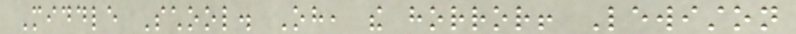Middle School. Oh, the horror! Lewiston
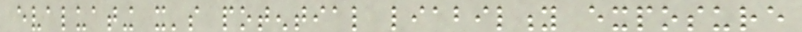evaluating it's potential liability exposure
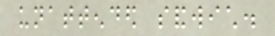unattended sandwich.
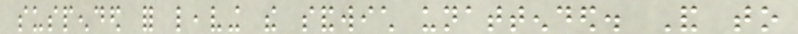suspended for leaving the sandwich unattended. And to
